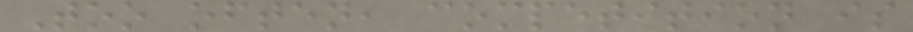Too often, competition is
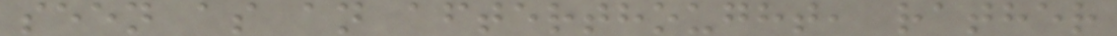seen as an afterthought, rather
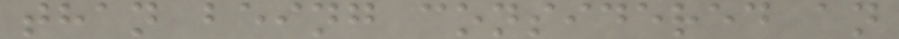than being considered an
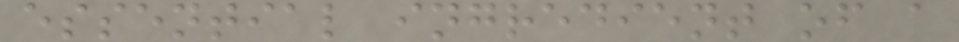essential ingredient of a
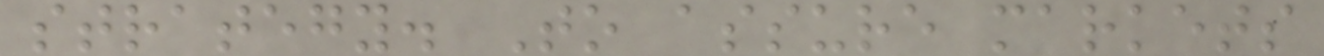strategy. To assure markets
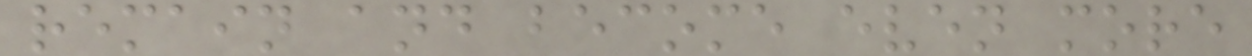remain and become even more
